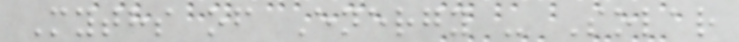Myths of Energy - Solar
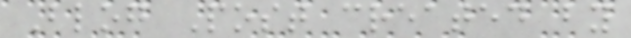Blog Post created by
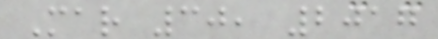Mar 30, 2017
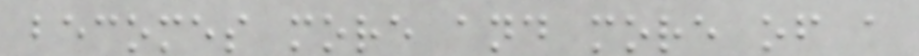becomes more and more of a
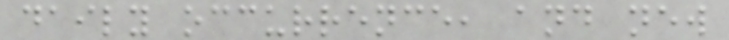daily occurrence, and new
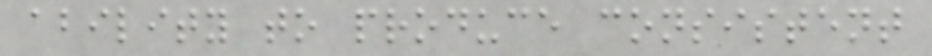ability to produce consistent
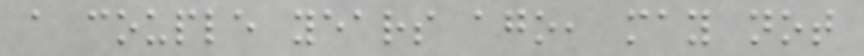a couple years ago, may not
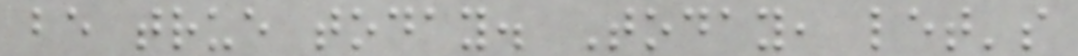be true today. Today, let's
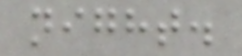night.
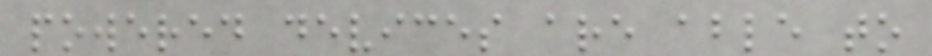powered devices are able to
